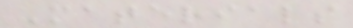Materials
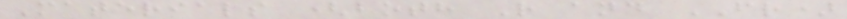Materials (both R and FR)
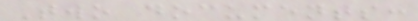Two documents:
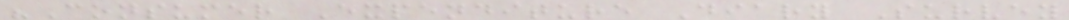"Consumer Expenditure Diary Survey
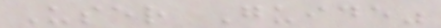User Guide"
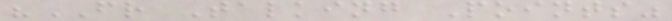"FR Talking Points"
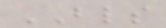BLS
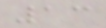13
